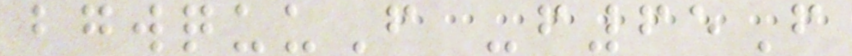bgwquuF -f65F
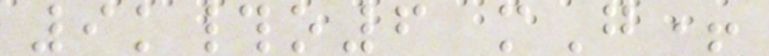9k#o6 mG+
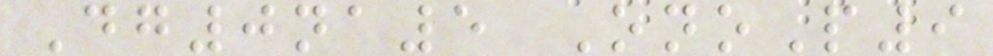Dg0na5 OnoP9
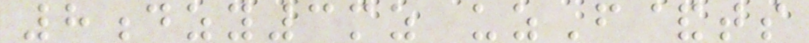8dzy3mz uzF&ts
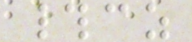#cz
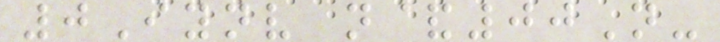0Iynv n&00N-
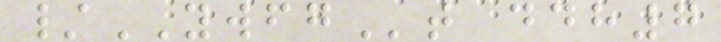/YWFGt ddh7
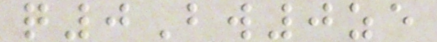q0Bw0ze
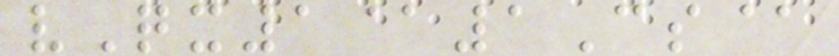vQx1@1Cs@
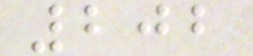202
